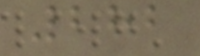282
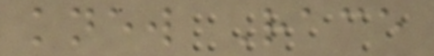knew Race
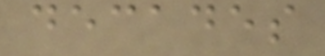decades
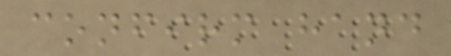confirm hand
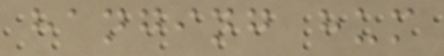hanging hum
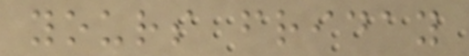yours friday
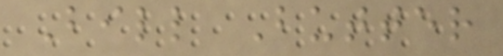Bill Butter
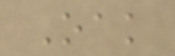Oak
